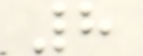8
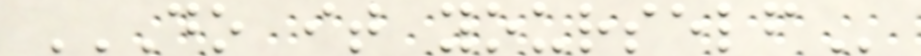DO IT YOURSELF
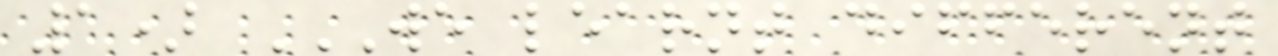1) WE LEARNT DIFFERENT
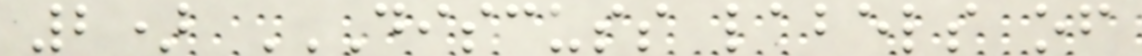2) DISCUSS LABELS OF
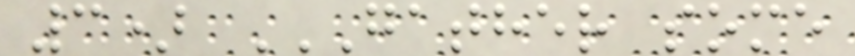3) GATHER SOME
